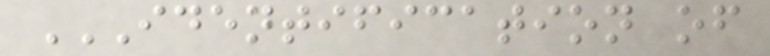IDENTIFICATION OF
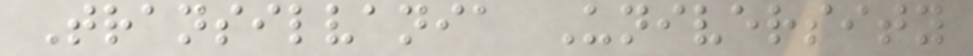Transilvania University
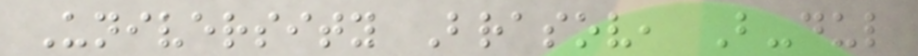University Brasov, B-dul
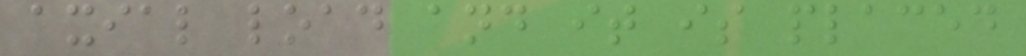axial load and it is placed
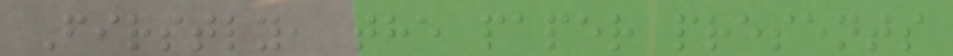Firstly, the paper presents
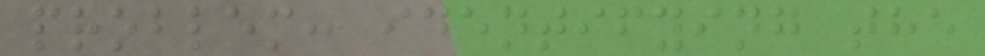problem: identifying the
